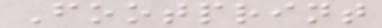Footprint
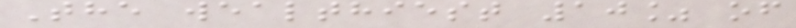The wealthiest 10% of
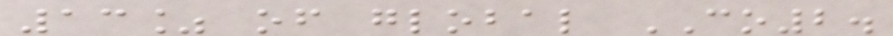13% of global CO2.
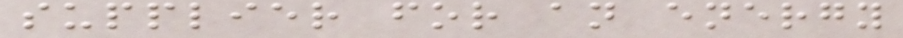supplier for an energy
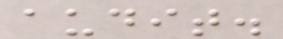audit.
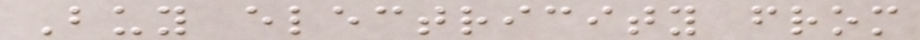Buy electricity from
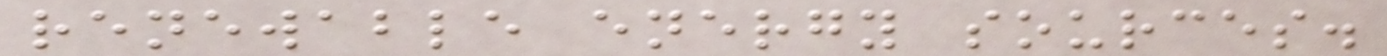renewable energy sources.
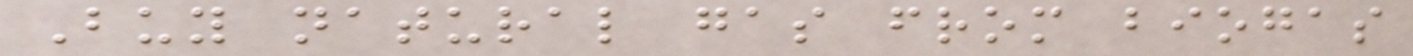Buy natural gas from biogas
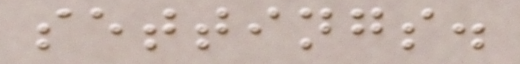settings.
